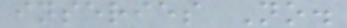inseries No.
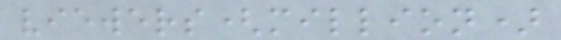viewers(million)
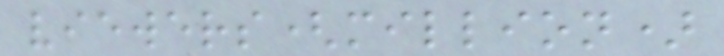viewers(million)
